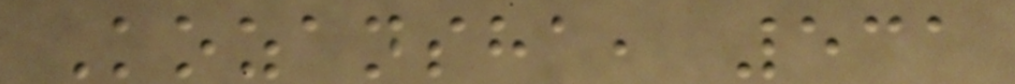Kozansha, 531
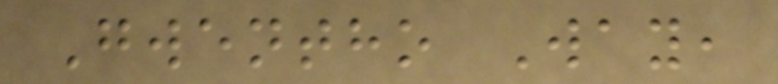Gwentho Way,
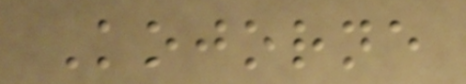Kojorne
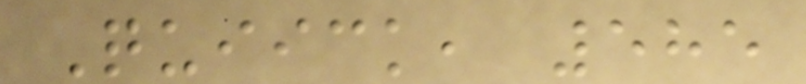Quiick, 585
